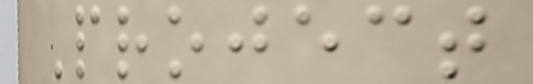Project
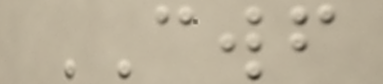CWF
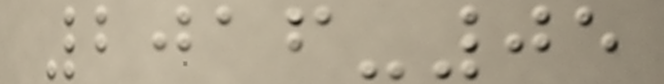2016-05
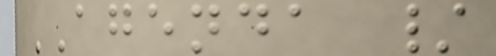AGENDA /
